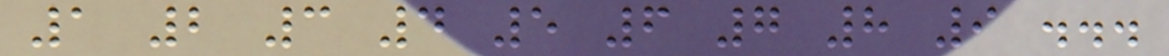1 2 3 4 5 6 7 8 9 ...
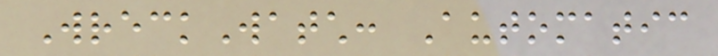WreckWatch: Automatic
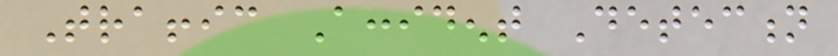Traffic Accident Detection
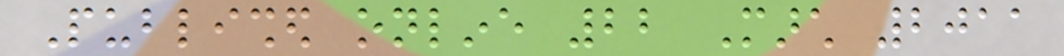Published online 22 March 2011
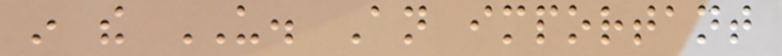in the US. An important
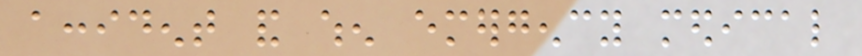accident and when emergency medical
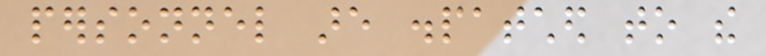personnel are dispatched to the
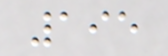195
